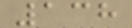138
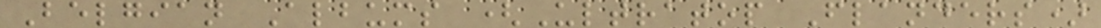Belgian Albums (Ultratop Flanders)
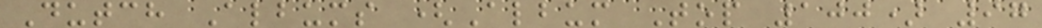Dutch Albums (Album Top 100) 97
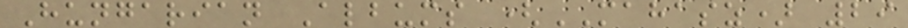Hungarian Albums (MAHASZ) 29
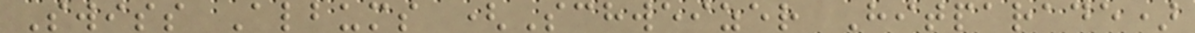Swiss Albums (Schweizer Hitparade)
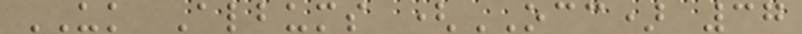UK Albums (OCC) 37
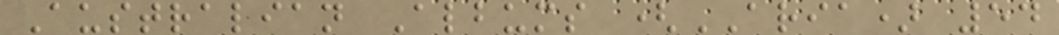Australian Albums (ARIA) 54
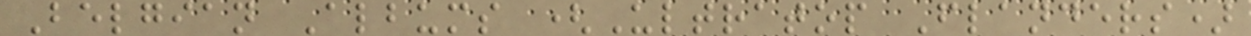Belgian Albums (Ultratop Flanders)
